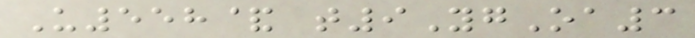U558& t9YgOa3
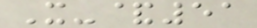X-&51
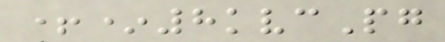+*8kvcPg
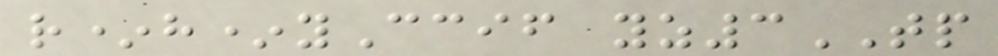r*h*yCcif yz3TP
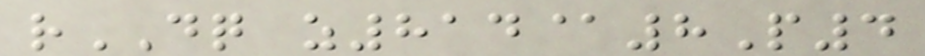rDQ z814@8P4
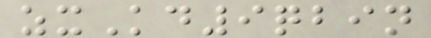zxKd9qbin
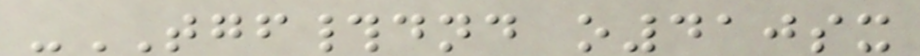-TGF#dnd o410sx
